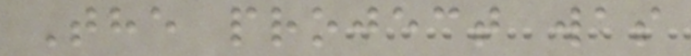The project was
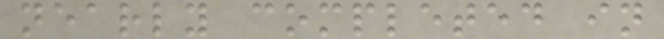nearly completed in
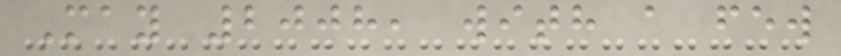May 2008, with a few
